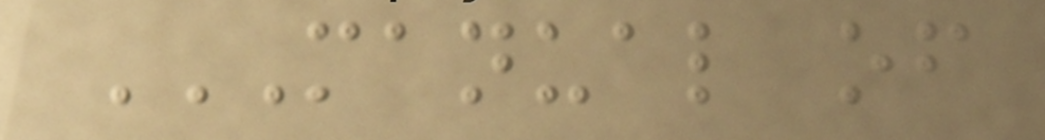MANUAL OF
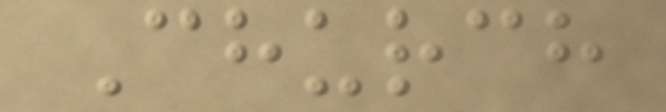Church
